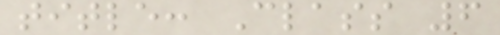title: Class 6
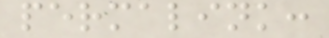permalink:
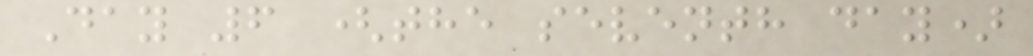Day 6 (the seventh day)
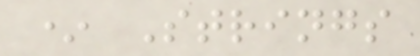* Strings
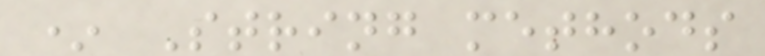* String methods
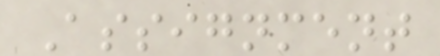Assignment
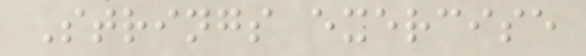Strings exercise
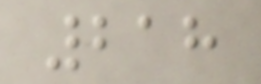218
